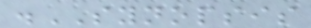.SYNOPSIS
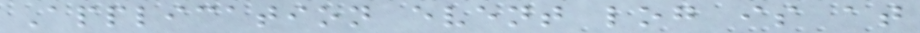Application event log is at
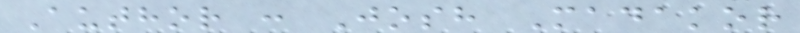Author : Josh Madakor
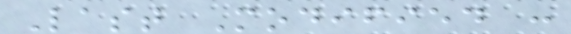Last Modified :
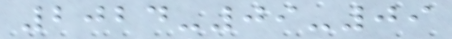2024-09-09
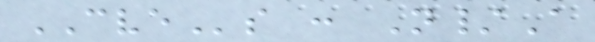CVEs : N/A
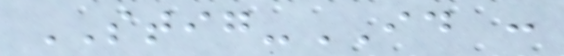STIG-ID :
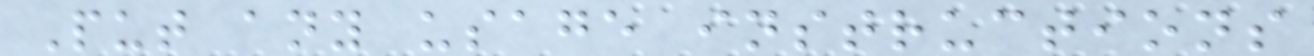Put any usage instructions
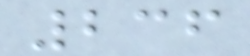236
